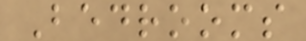Bedrooms
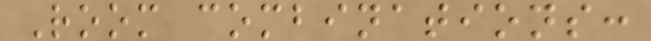Room combinations:
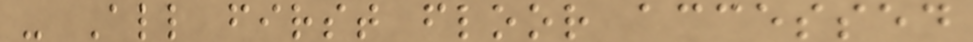- All first floor accessed
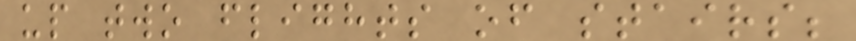up two flights of stairs;
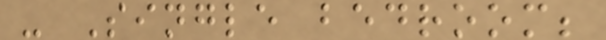- Single bedroom;
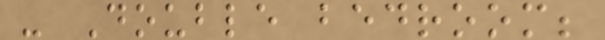- Double bedroom;
